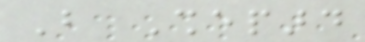But Shepard
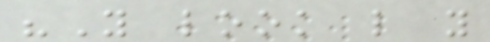"You look like you
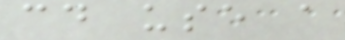could use a
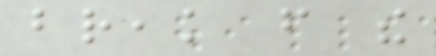break from the
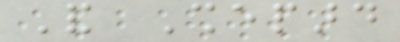And Shepard
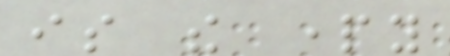is the party
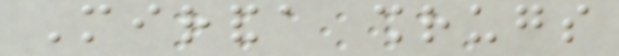Miranda shrugs
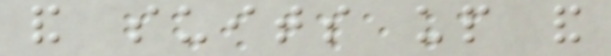and suits up and
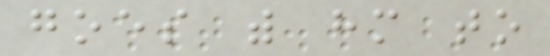goes with him to
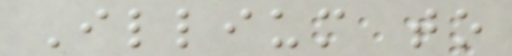Illium to
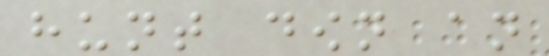hunt down an
